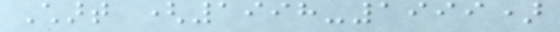Chart (1998-1999)
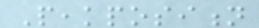Peakposition
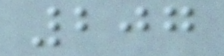207
